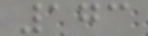173
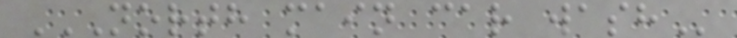NORTH MAIN CAR WASH
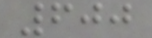600
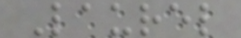Laurel
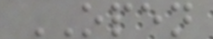OPEN
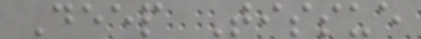Deep Tissue
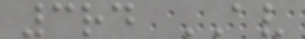3rd AV
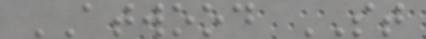ATWOOD ST
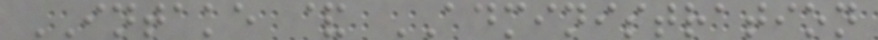INTAKE & ADMINISTRATION
